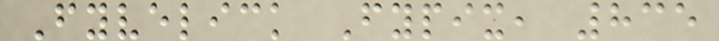Fyvelick Fypix, 835
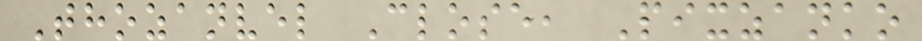Thozanvel Close, Pixzanko
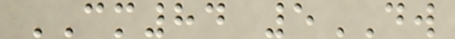CM84 5DW
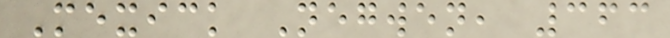Mexick Negwen, 363
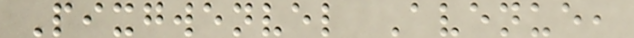Pixgwenvel Avenue,
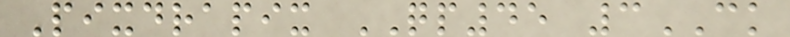Pixdrapix QP45 3CK
